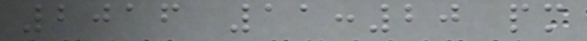2016 11:20 pm
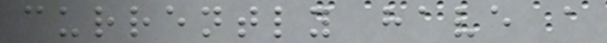currently have a
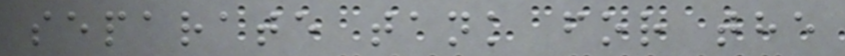separate tank for the
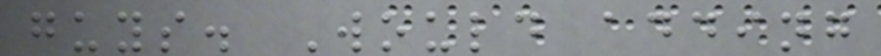guys. Would adding
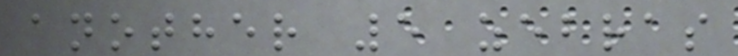another 5 zebras
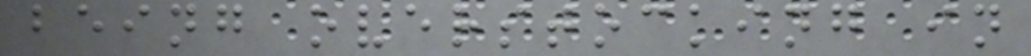being overstocking in
